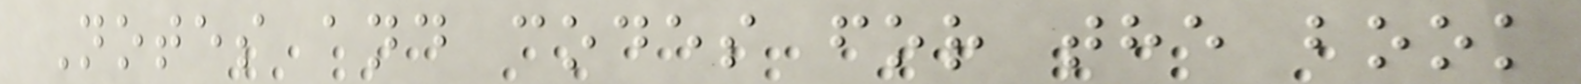Notes and codes for the book
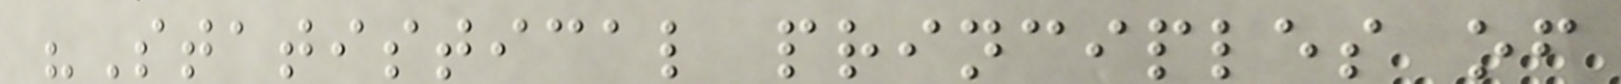"Statistical principles of
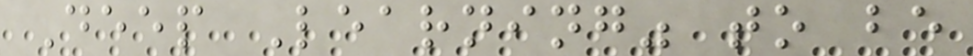Deep Learning" to be
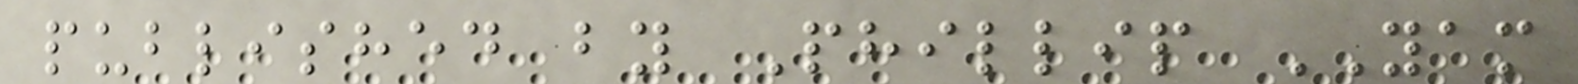published by Phillip YAM
